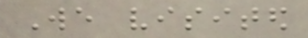We visited
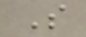So
